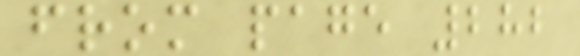from page 282
